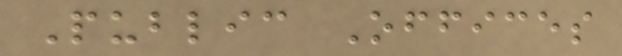Public Offices
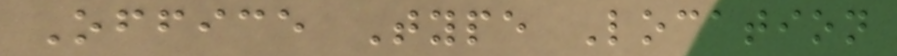Office Type Location
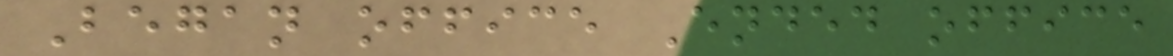Began office Ended office
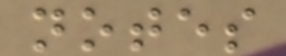notes
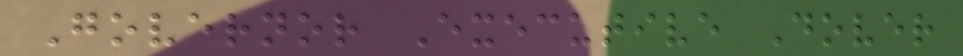Governor Executive Dover
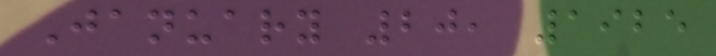January 20, 1925
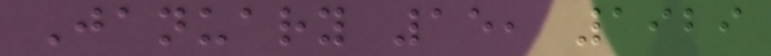January 15, 1929
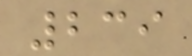239
